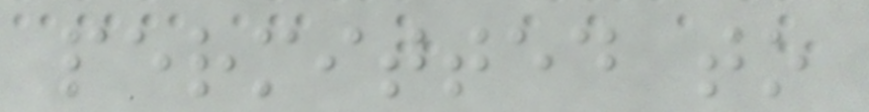permitted to
